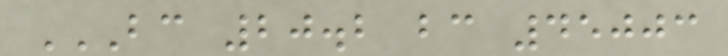BC 20.2 BC 45003
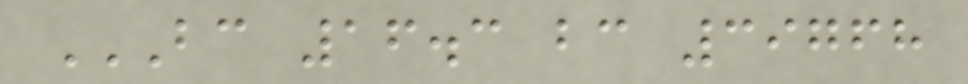BC 16.3 BC 39768
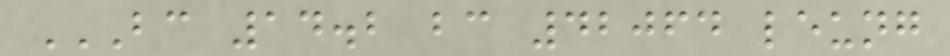BC 14.2 BC 42064 LEUNG
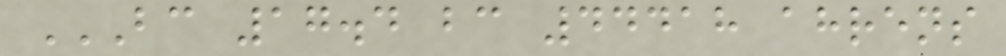BC 17.4 BC 44418 AHRENS
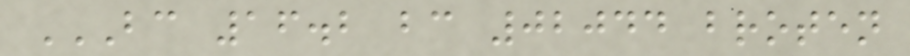BC 16.2 BC 02044 BROTEN
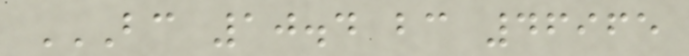BC 10.4 BC 46965
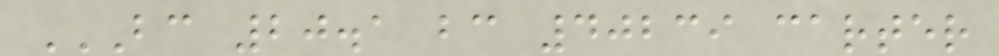BC 20.1 BC 40239 CARTER
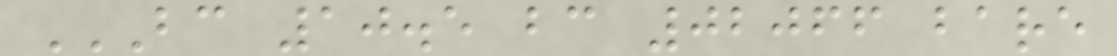BC 10.5 BC 02066 BARE
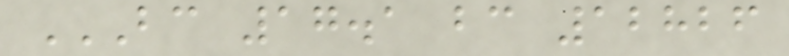BC 17.1 BC 12826
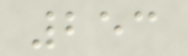253
